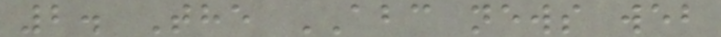2. The ABC news web
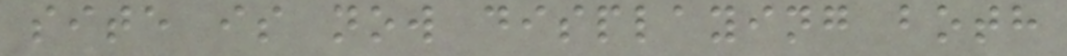site is now displaying both
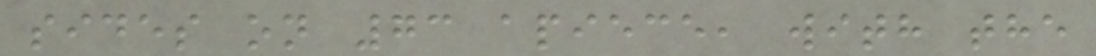sides on 73 apiece, with the
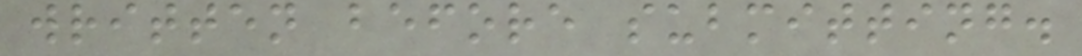written before submitting.
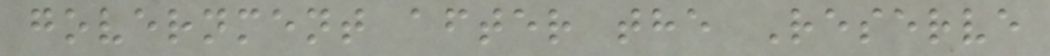government after the Reserve
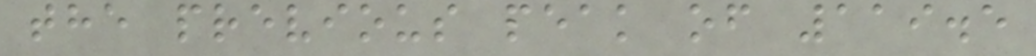the previous peak of 119.5
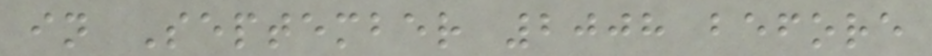in September 2008 before
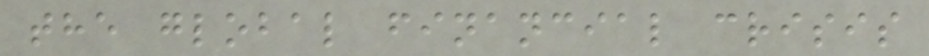the global financial crisis
